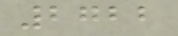2722
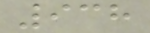938
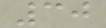30
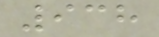938
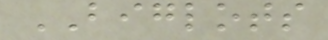BIGLOTS
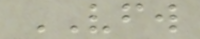VFW
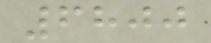6800
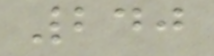240
